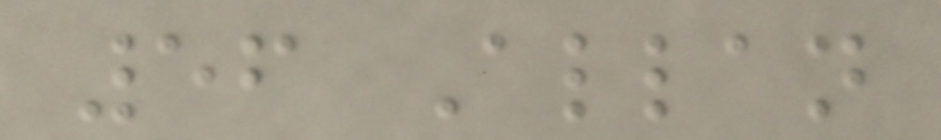56 Allan
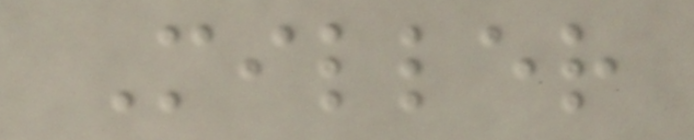Miller
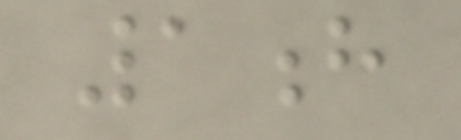1h
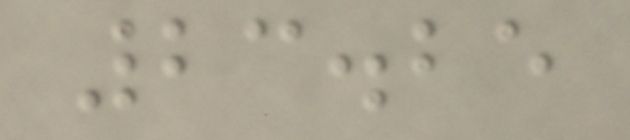23.25
